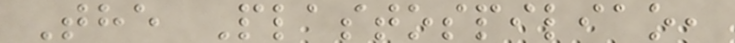The Plastospiliao,
